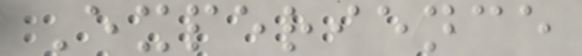Experience
